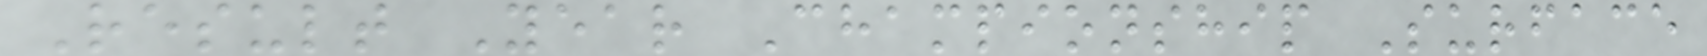Result Year Championship Surface
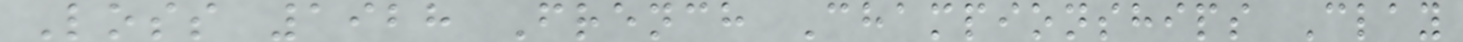Loss 1928 French Championships Clay
